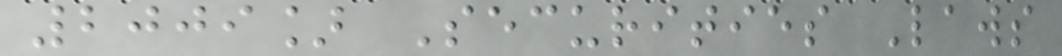2009] Securities Laws
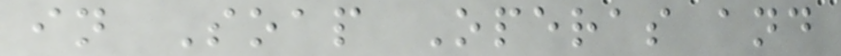in Soap Operas and
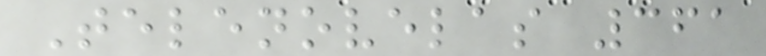Telenovelas 361
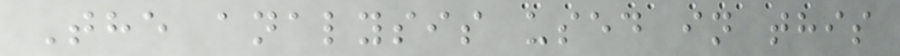The analysis used in this
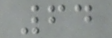64
